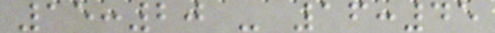15:20 - 16:45
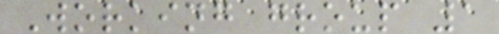Working group 1
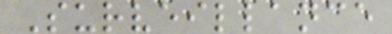Surveillance
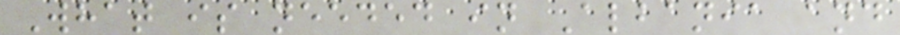What is needed in Albania and
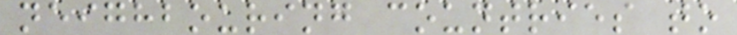neighbouring countries to
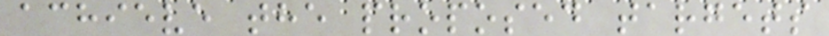achieve the proposed targets
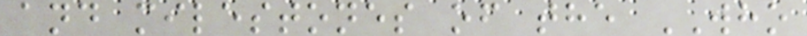and milestones of the WHO
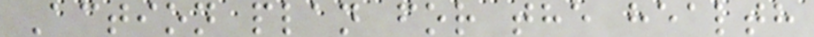Action plan for the health
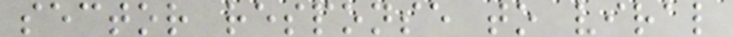sector response to viral
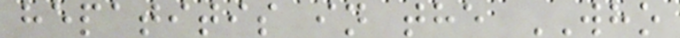hepatitis in the WHO
